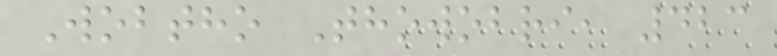Wobtho Thowobri, 423
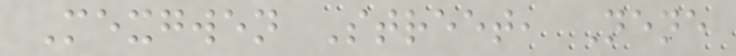Mexgwen Street, Nene
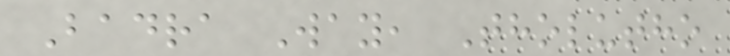Badra Way, Tholutho
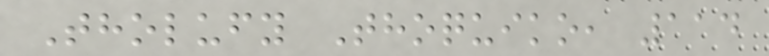Tholufy Thoquiko, 114
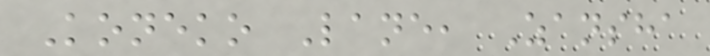Koneko Lane, Zansha
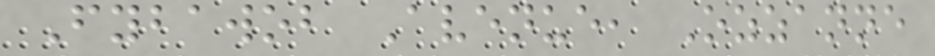Fybawob Avenue, Ozzanne
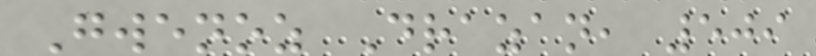Gwenoz Drazan, 509
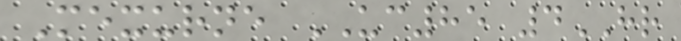Mexurne UC85 4HR
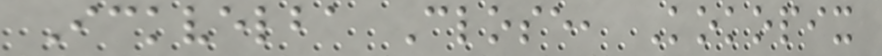Ickvelba Close, Kokopix
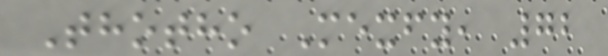Thotho Mexfy, 72
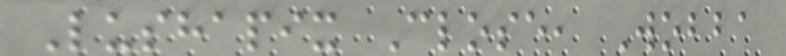Lushapix Close, Wobba
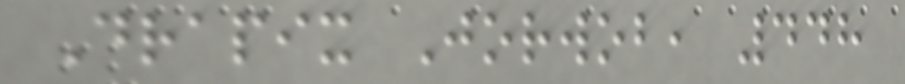Drapix Jorwob, 448
